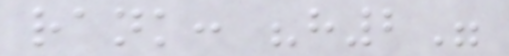rank: "h2"
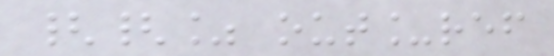{{% out_ref
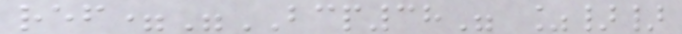ref="BCP38" %}}
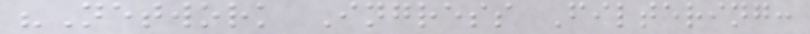"Network Ingress Filtering:
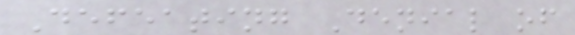Defeating Denial of
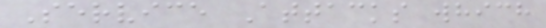Service Attacks which
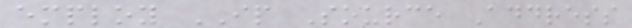employ IP Source Address
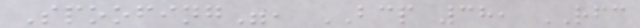Spoofing", BCP 38, RFC
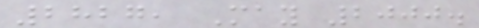2827, May 2000.
